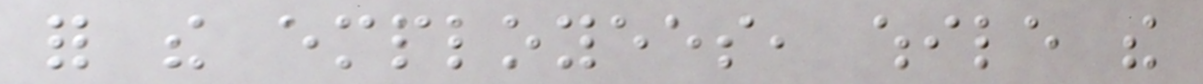for the employees, while the
